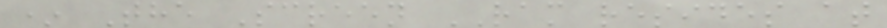* The Screen RAM resides at
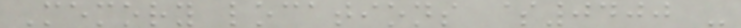Memory locations $0400 -
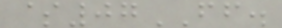$07FF.
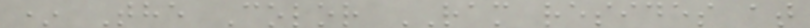* The Color RAM resides at
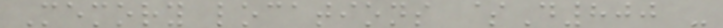Memory locations $D800 -
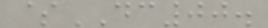$DC00.
